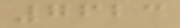7623
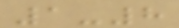1-8
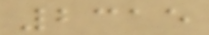2315
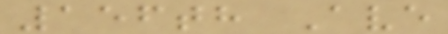156th Ave
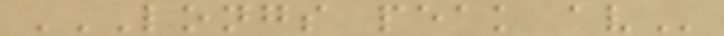LONGS PEAK AV
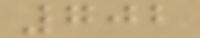702
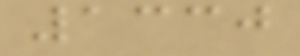1330
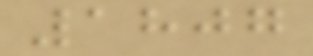1807
